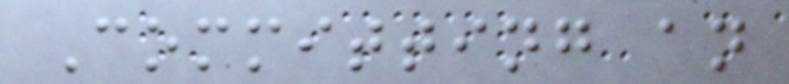Committing an
